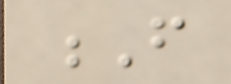F
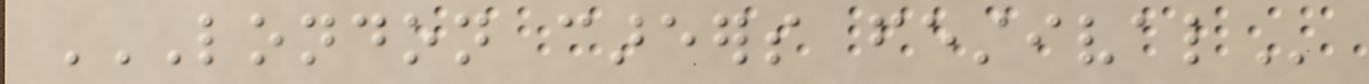LONDON CAREERS FESTIVAL
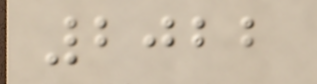2022
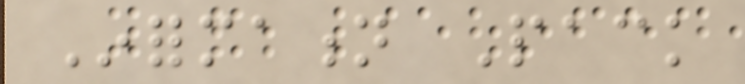Information Pack
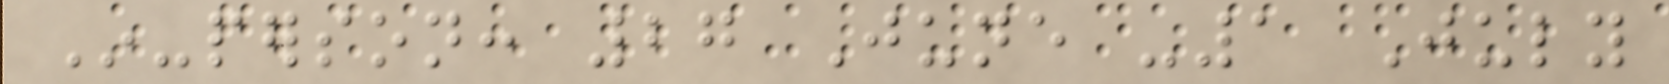In-person: 27 June -1 July
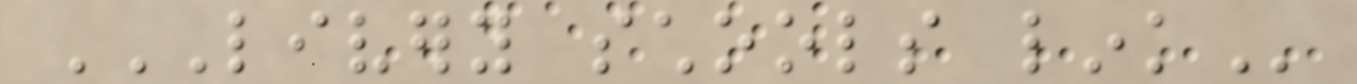LIVERY SCHOOLS LINK
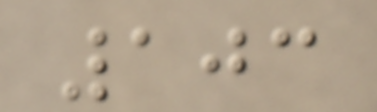103
